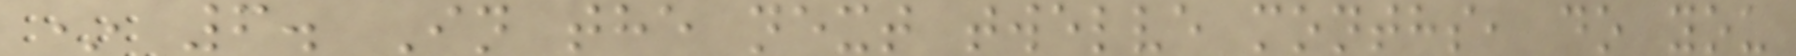* 6. In the next twelve months, do you
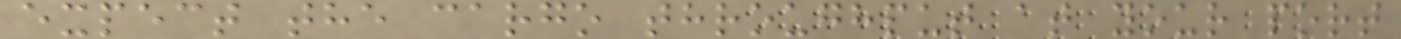expect the cargo throughput at your port
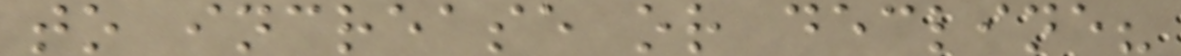to increase or decline?
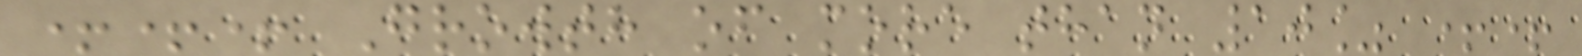+++ Growth of more than 10% ++
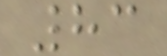83
